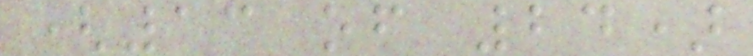(13 of 24)
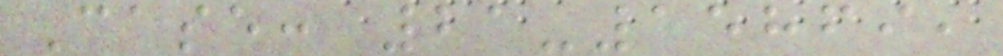Case: 21-15869,
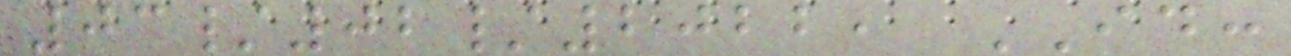03/02/2022, ID:
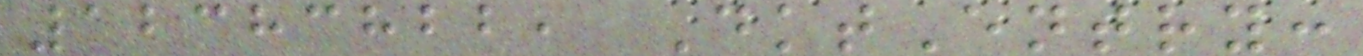12383822, DktEntry:
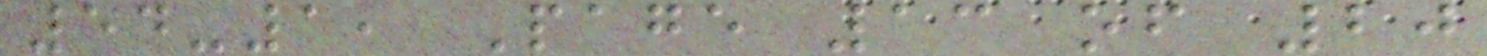54-1, Page 13 of 20
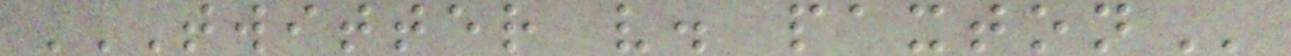TWITTER V. PAXTON
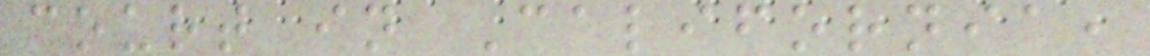court in California,
